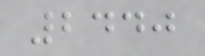2440
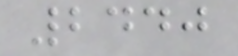2440
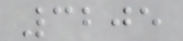3205
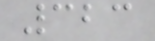323
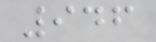946
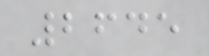2645
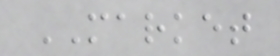MARKET
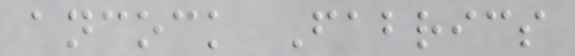ancock Fabrics
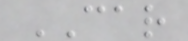CAR
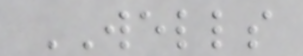WELLS
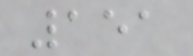151
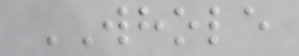WHOLE
